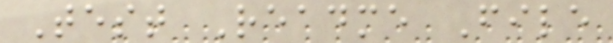Test Readme File
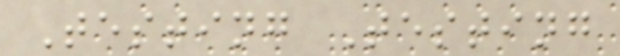Testing Testing
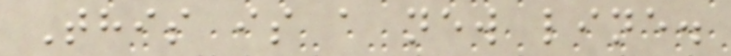This is a new line.
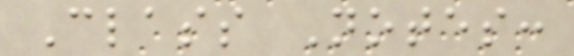Class Notes:
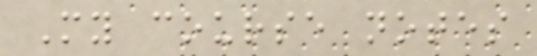My course notes
